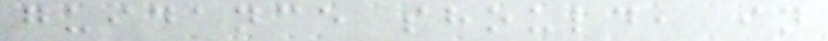guidance should, in
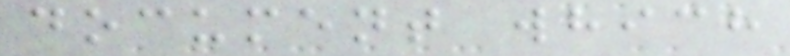document which
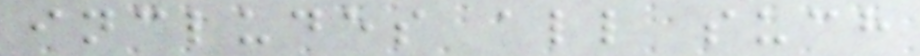includes all such
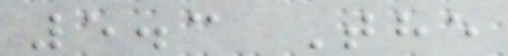5.3 The
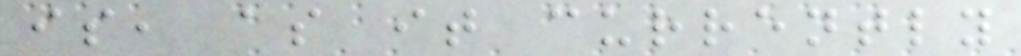is, as it currently
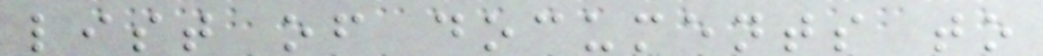list of documents to
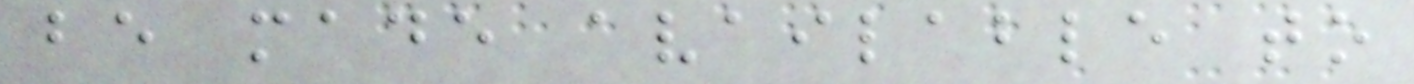be made available to
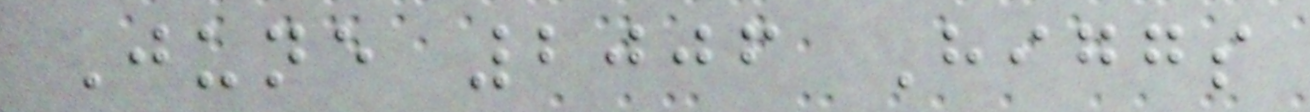June 2006 Higgs
